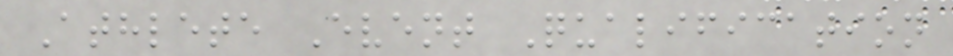Athlete Event Qualification
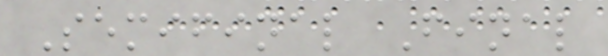Semifinal Final
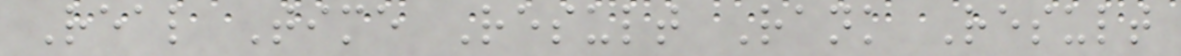Real Time Result Rank Result
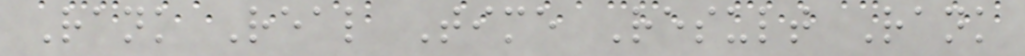Rank Real Time Result Rank
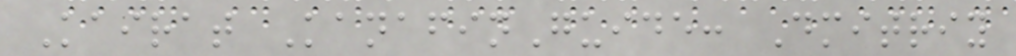Kairat KanafinGuide: Dmitriy
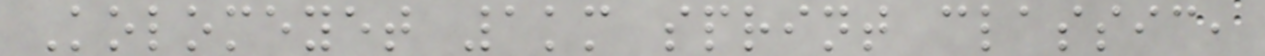Kolomeyet 1km sprint classic,
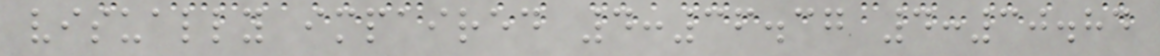visually impaired 4:36.37 4:30.84
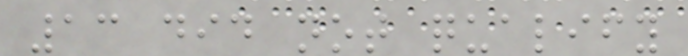13 did not qualify
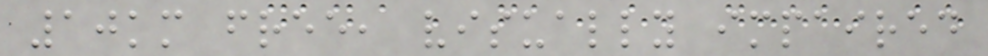10km free, visually impaired
